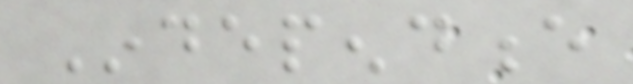Independence
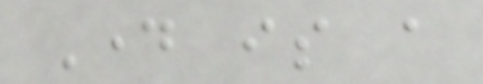Day is a
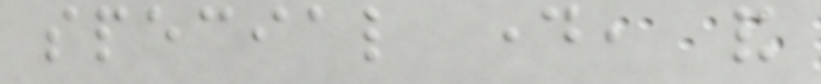special day, and
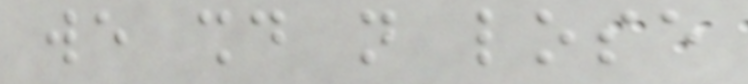we should not lose
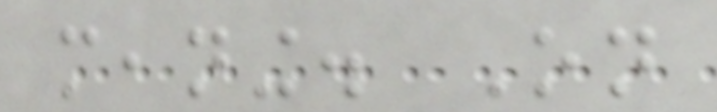meaning. On
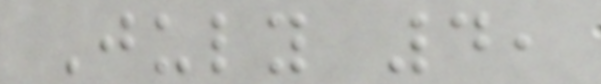July 4,
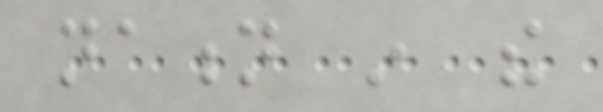nation in the
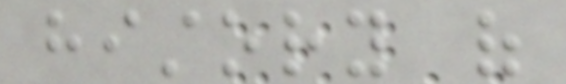history of
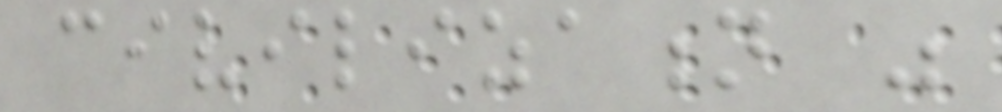civilization was
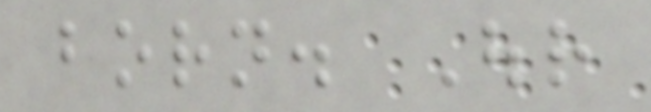born. Our
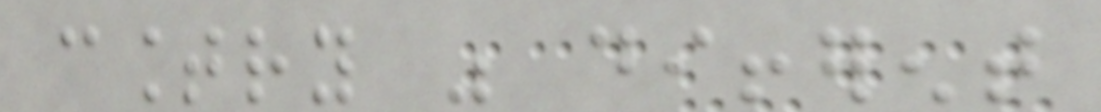country was different
